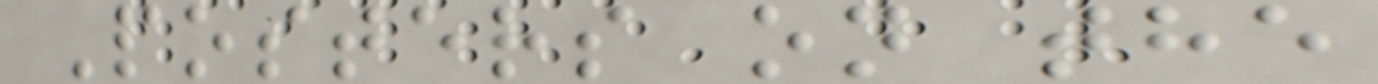Posters on the
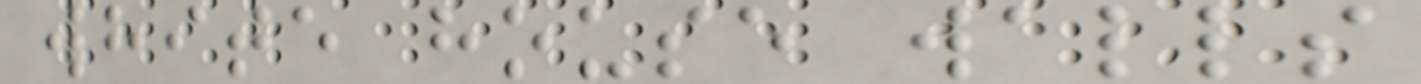white house walls
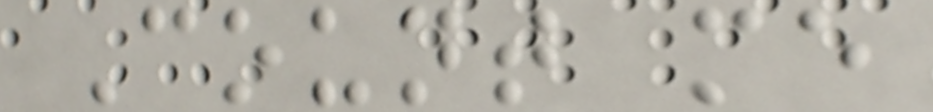Count me
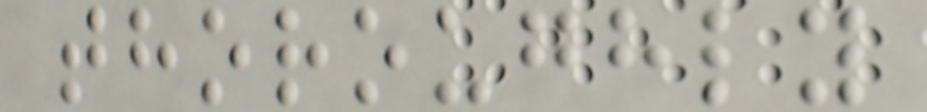thoroughly
